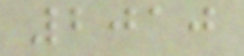2010
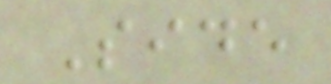Side
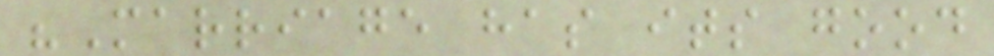"Marriage has its good
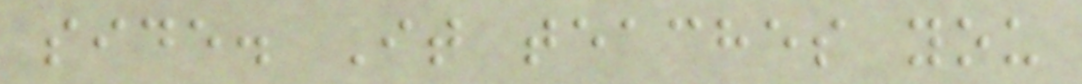side. It teaches you
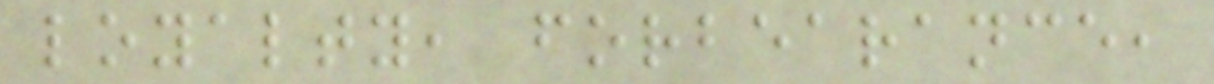loyalty, forbearance,
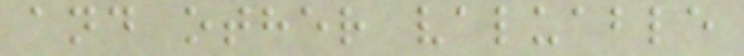and other valuable
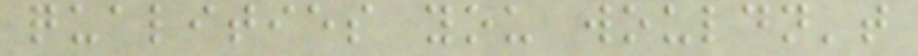qualities you wouldn't
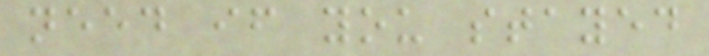need if you stayed
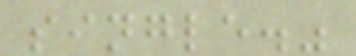single."
